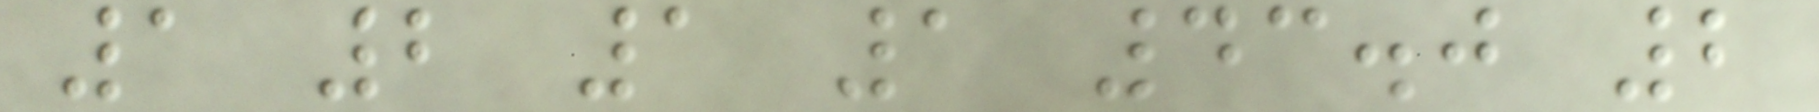1 2 1 1 43.0 2
